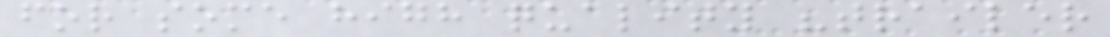for some high quality "trailer
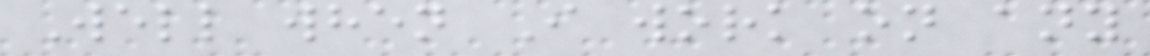Well when I work on any
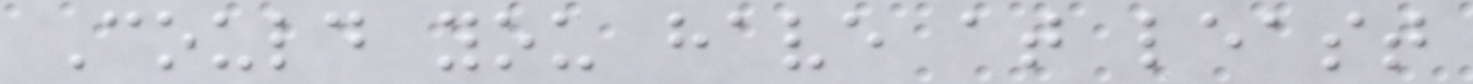Could you have at least
